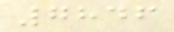7846
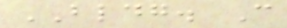BLDG. C
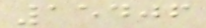15406
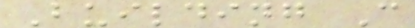Building C
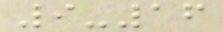9-16
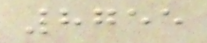8755
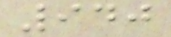940
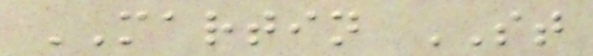MARTIN ST
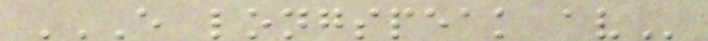E LONGSPEAK AV
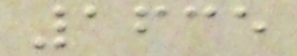1635
